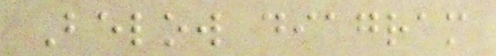Below diagram
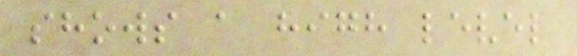shows a high level
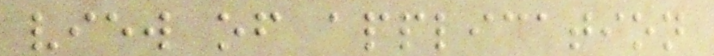view of application
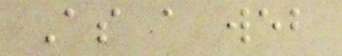As a web
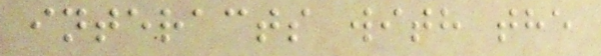interacts with the
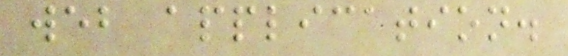web application.
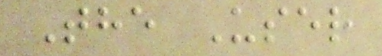The User
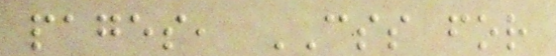pages, CSS for
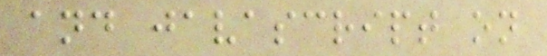and javascript on
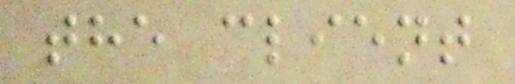the client
